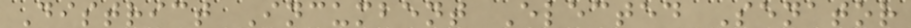District Incumbent Elected Senator
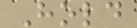Hold
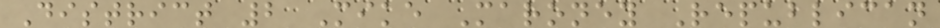District 2 Mike Maroney Republican
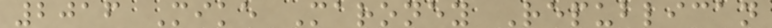2016 Mike Maroney Republican
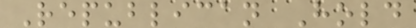Republican Hold
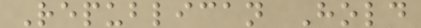Republican Hold
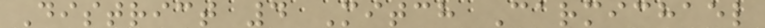District 4 Mitch Carmichael
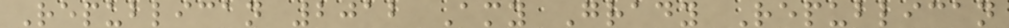Republican 2012 Amy Grady Republican
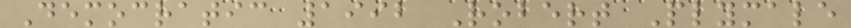Democratic 1992 Robert Plymale
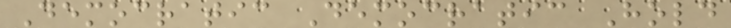Democratic Democratic Hold
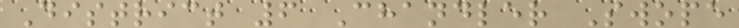District 6 Chandler Swope
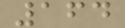164
